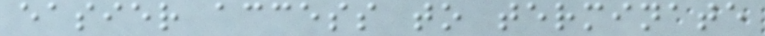easier access to terminate
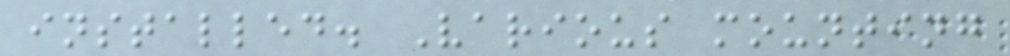installed. Various mounting
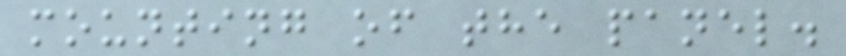mounting of the panel.
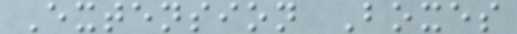Extension Boxes
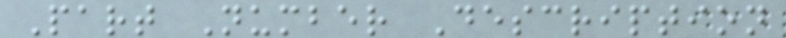Part Number Description
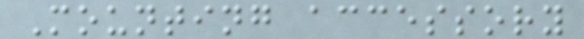Mounting accessory
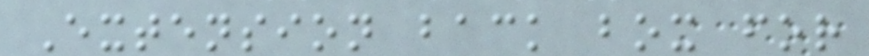Extension back box for
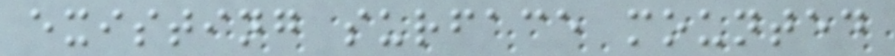existing surface mounted
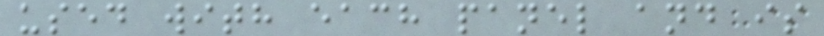used with each panel and is
